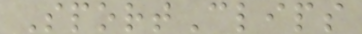SportClips
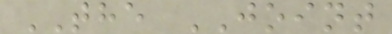THE JOINT
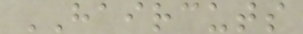HAIRCUTS
